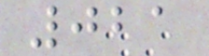021
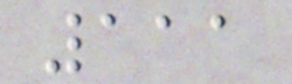111
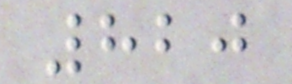820
